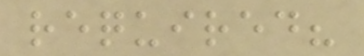required?
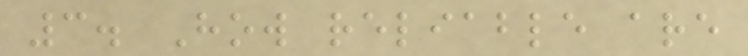3. How reliable are
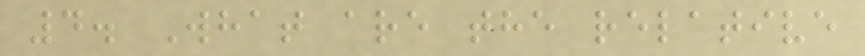4. What are the relative
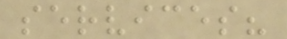services?
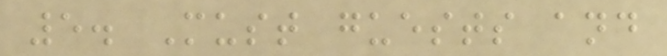5. Must guests and
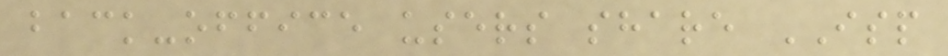back-office users share ISP
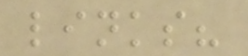links?
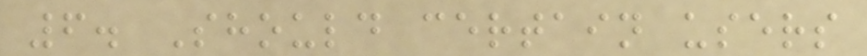6. Should certain users
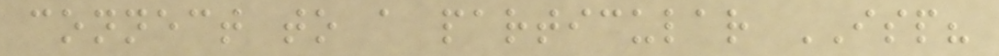connect to a particular ISP?
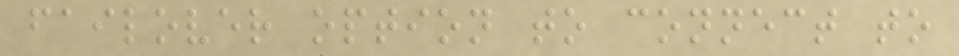failover option to connect to
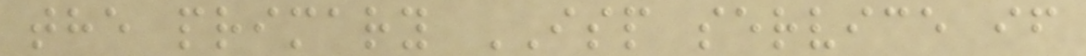the primary ISP service if
